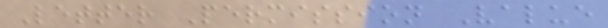Letter Permission Value
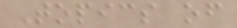Topics of
